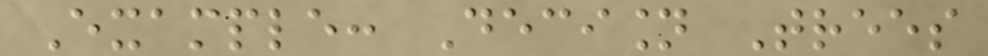Example: Decision Trees
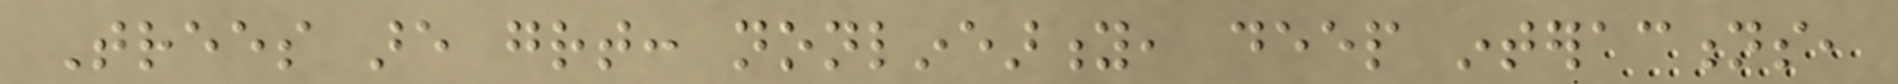Trees are great: nonlinearity, deep interactions,
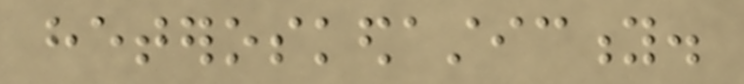heteroskedasticity.
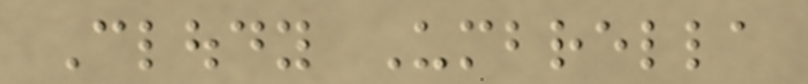Cloudy Umbrella
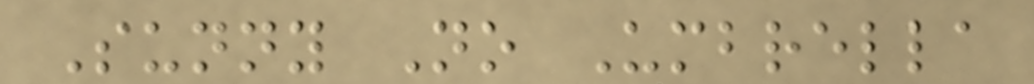Sunny No Umbrella
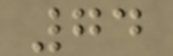74
